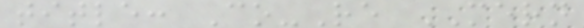title: Co-Re MERN
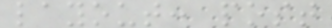layout: post
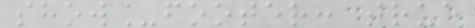show_footer: true
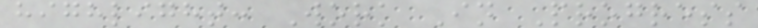highlight: Work In Progress
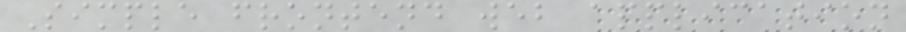Simple frontend web application
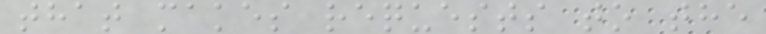that makes requests to the
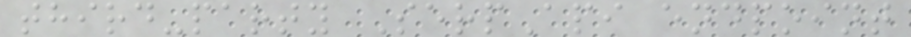third-party SerpApi endpoint
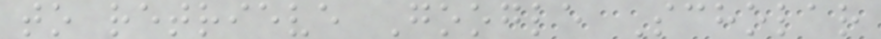to retrieve Google Scholar
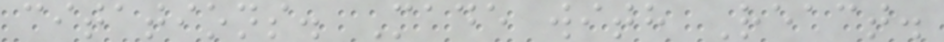citations. Made with React.
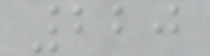220
